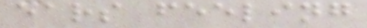ears feeling
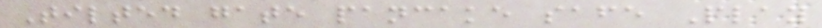Tilted gate pancake safe Play
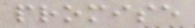promise
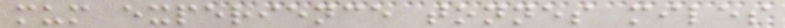mum experience tonnes miles
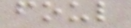foul
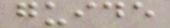guide
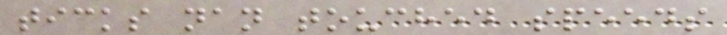ticks nan touched speeds
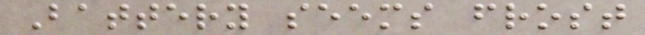Battery seems frost
